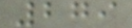279
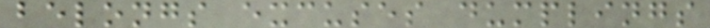belongs excuses dumplings
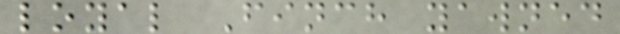loyal Finch yawned
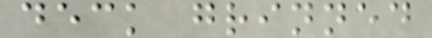deck grinned
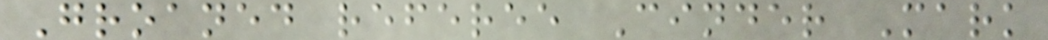Groaned referee Cinder Mark
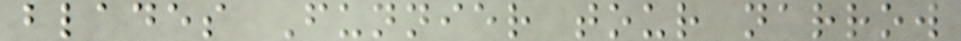blades Funnier tour narrow
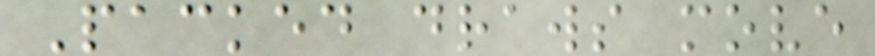Packed draws move
